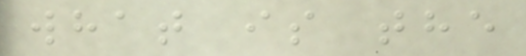what is the
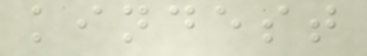kindest
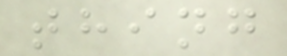thing
